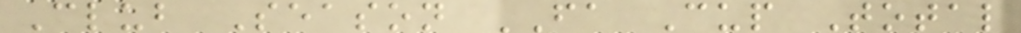Club Season FA Cup Total
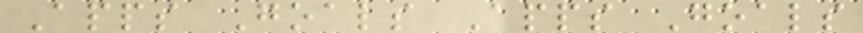Apps Goals Apps Goals
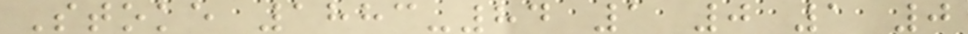Stoke 1883-84 1 0 1 0
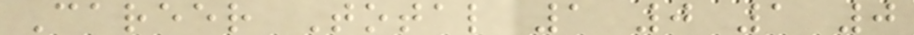Career Total 1 0 1 0
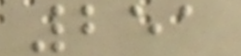251
